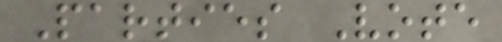Parties Vote
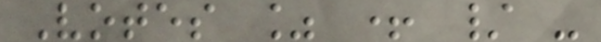Votes % + / -
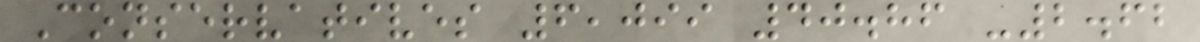Conservatives 6,099 40.86 -2.62
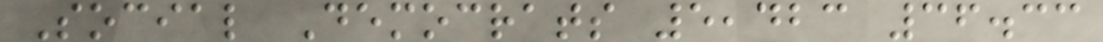Social Democrats 5,423 36.33
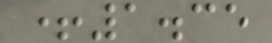+1.35
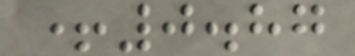+0.87
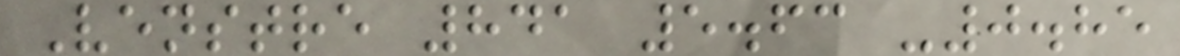Venstre 841 5.63 -0.85
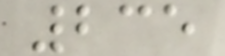235
